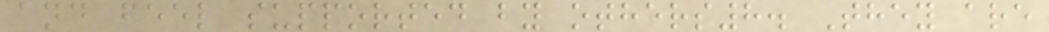and feel supported by others8. They are
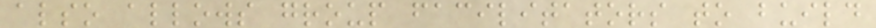also allows group facilitators to build
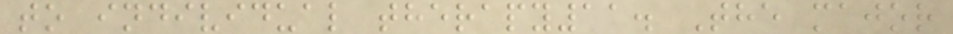to individual therapy11. The major
